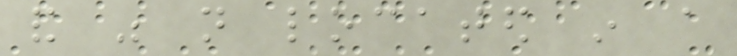and was not located in a
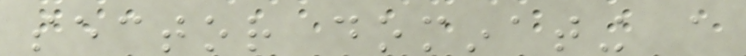sector dominating a
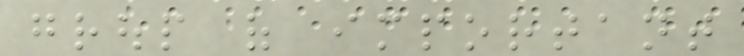group of important
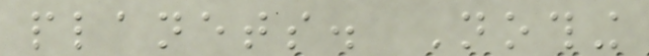planets. Nothing
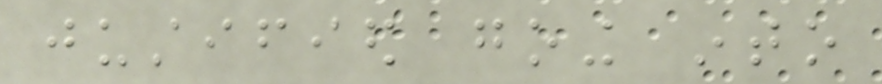justified going into
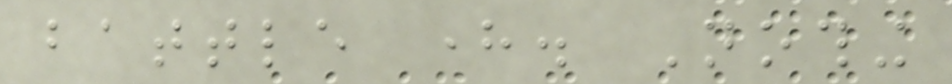battle here. Nothing
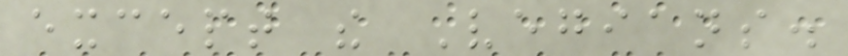except the Vegians.
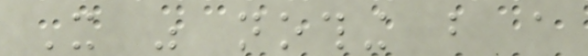It was nothing but a
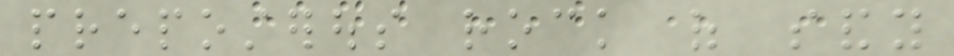preposterous rock of sandy
